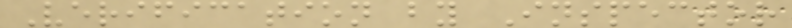Verification by Inspector
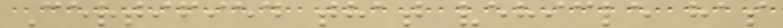Certified that vehicle has
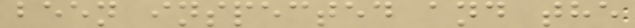been inspected and the
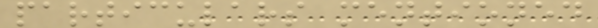particulars mentioned
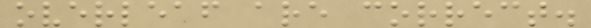overleaf are correct.
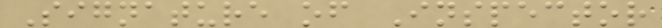Signature of Inspector
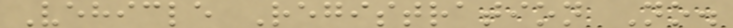Vehicle Registration No.
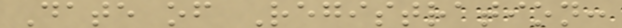Date of Registration:
